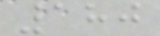180
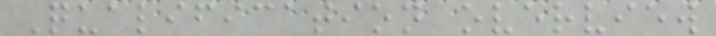Qualification overview
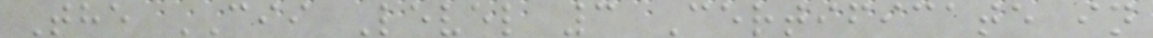The CII Level 3 Certificate in
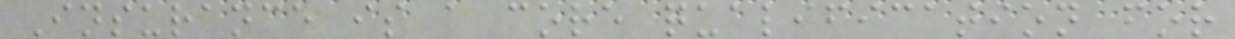Insurance is a core qualification for
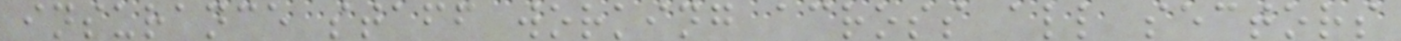insurance staff working across all sectors
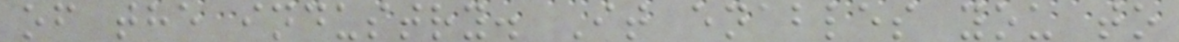of the industry. It enables you to
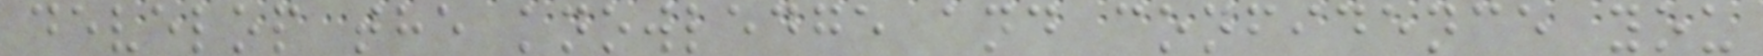develop the knowledge and confidence you
